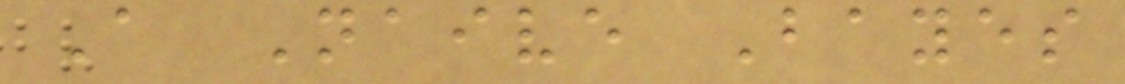A Naive Bayes
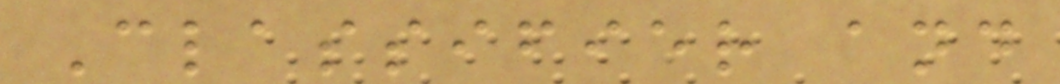Classifier and
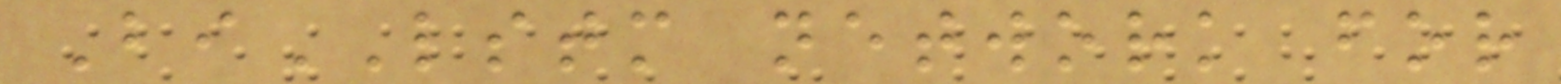BiLSTM network for
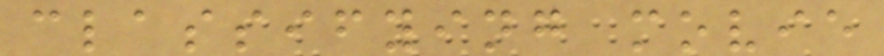classifying movie
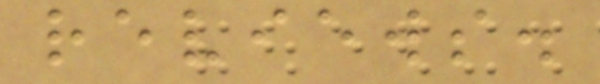reviews.
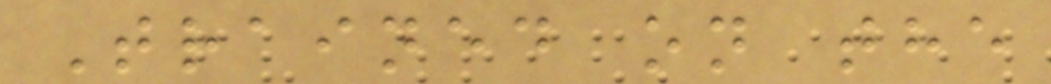Trained on the
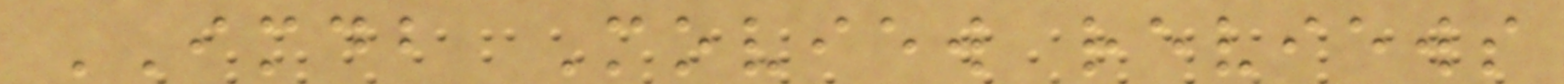IMDB Moview reviews
